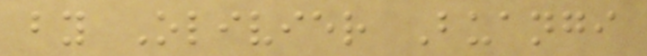by Olivier Buangi
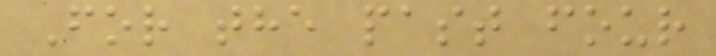For the past four
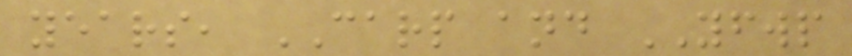years, CARP and YFWP
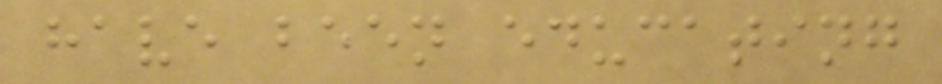have been educating
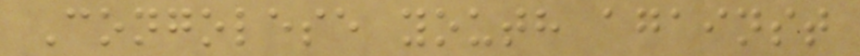Congolese youth against
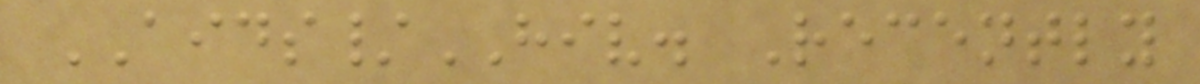AIDS/HIV. Recently
